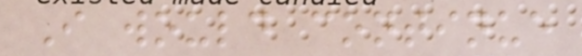I would continue
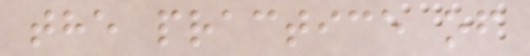the practice of
